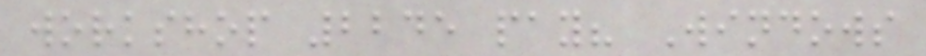workshop 2245 pay? Windows
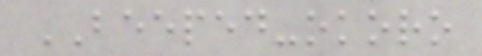BEEPED-okoro
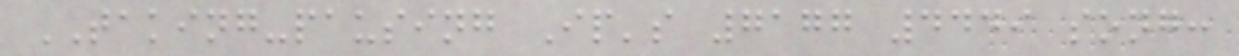TAKING-pausing Ip's 7177 4449 song:
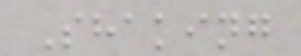Shaking
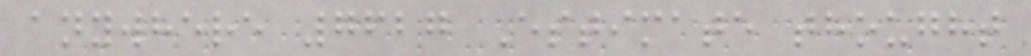anywhere 7627 Estimate thought
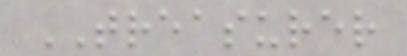TREASURER
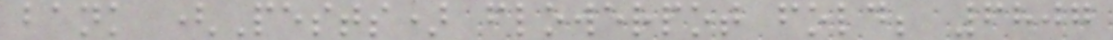bank (Pests) flowerpot fold; 6807
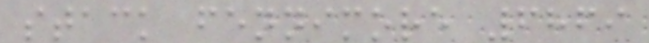stack fennimore 6869
